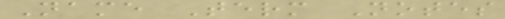Name Term Notes
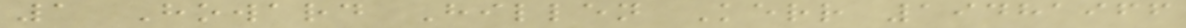1 Howard Hillen Kerr 19481966
